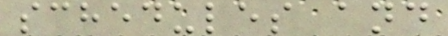schedules and
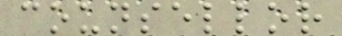counsellor
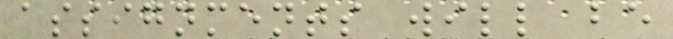assignments will be
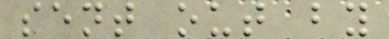sent out by
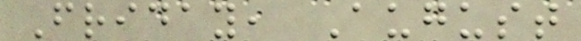Friday, August
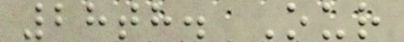28th. Our
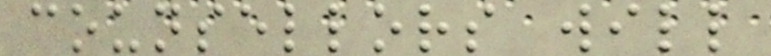counsellors will
